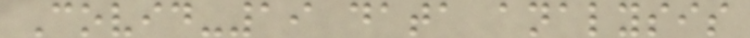Covid-19 data analysis
